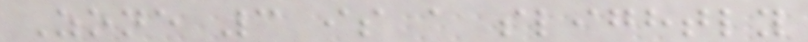Zone 3 is a slightly
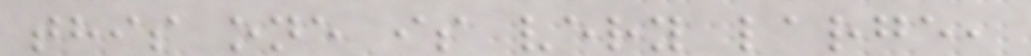this one is very large,
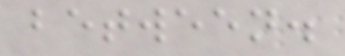between.
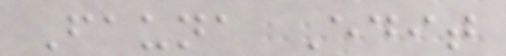Fauna Edit
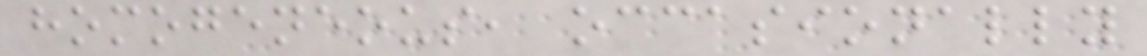homogeneous, occasionally
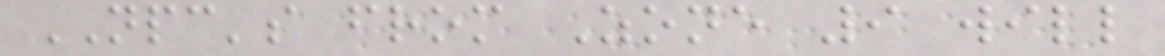NPC's from Zone 9 will
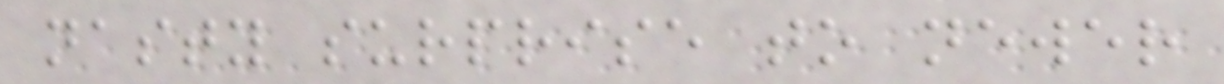nasty surprise to newer
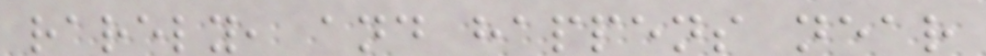rarely, and happens near
